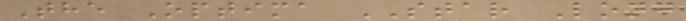The Optima STAR Long
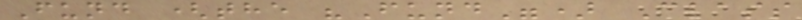Fund (the "Fund") Class
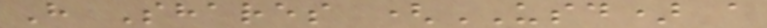H Shares (USD) a
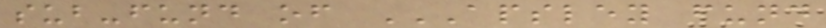sub-fund of APSLEY FUND
